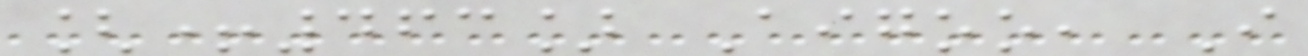[+463] Aigoo, I
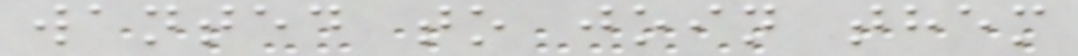wanted to join them
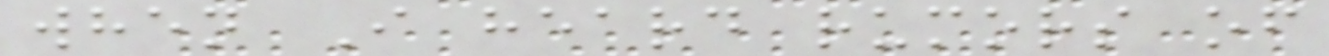when I heard rumors of
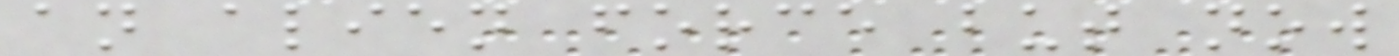an alien force but now
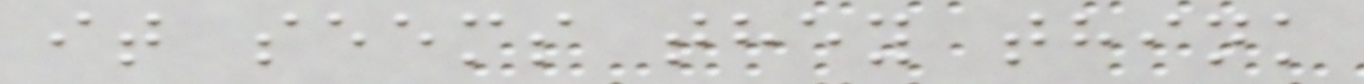it seems they think
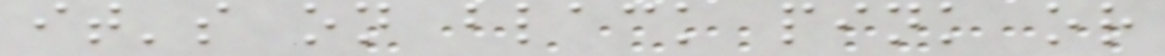it's on black pink or
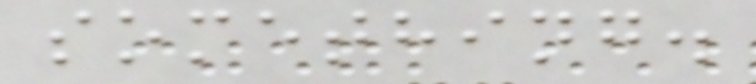something.
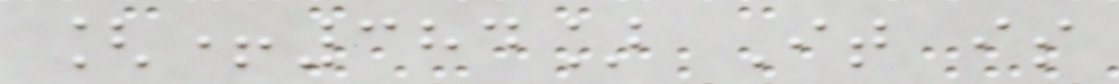[+384] It is
